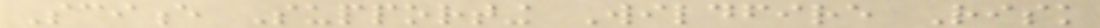Science Supporting Wildfire Risk
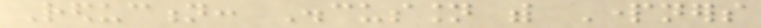Reduction: Discussion with Partners
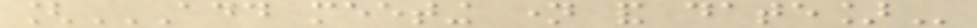[ADD MEETING NAME AND DATE]
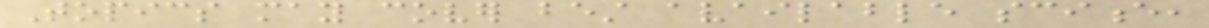Topics may cover best available science,
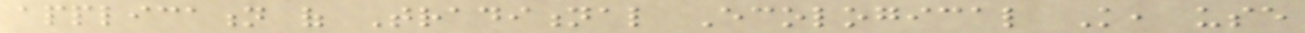application of Traditional Ecological Knowledge, use
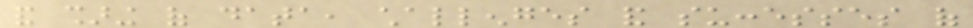and sharing of data, challenges and successes of
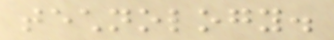technology.
